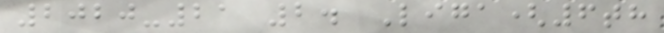2020-21 2. Liga(6th
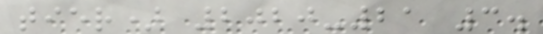tier) 2020-21 3.
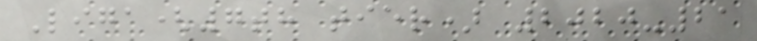Liga(7th tier) 2020-21
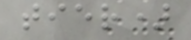tier)
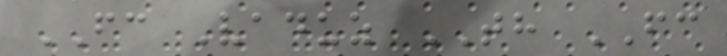FC Vaduz TH FC
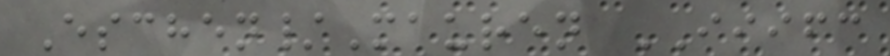Eschen/Mauren IIIFC
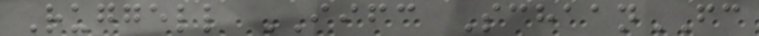Ruggell IIFC SchaanFC
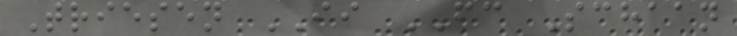Triesen II FC Schaan
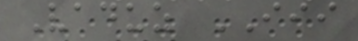Vaduz III
